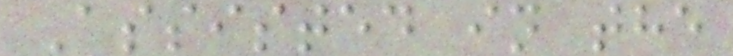Assisted in the
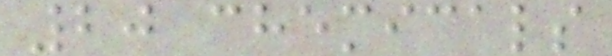20 chemicals
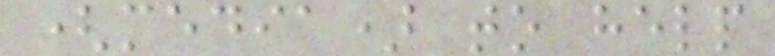(media) to help
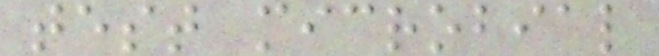test microbial
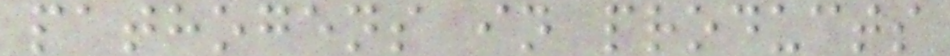pathogens in products
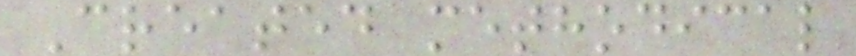Created methodical
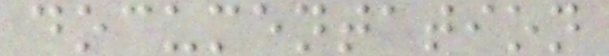documentation
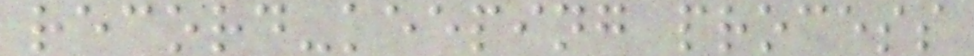record-keeping process
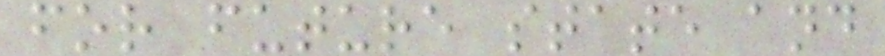for future state and
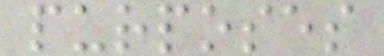purposes
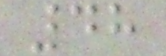48
